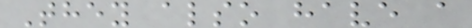They also have a
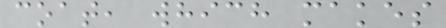coat, which makes
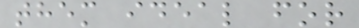them ideal for
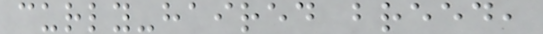curly-haired breed,
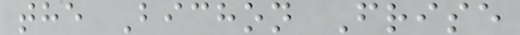the Bichon Frise
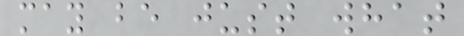may be just what
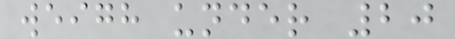weigh under 20
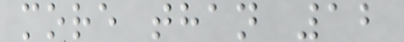more than 12
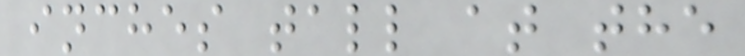inches tall at the
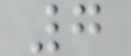7
